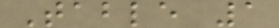Table 1
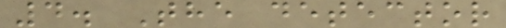4. The detector
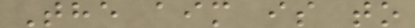The aim is to
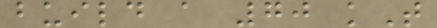build a 70 kT
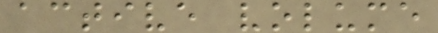active volume
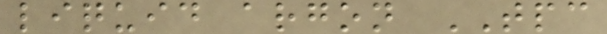liquid argon TPC
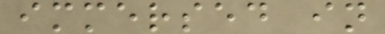immersed in
